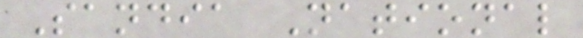Sandia National
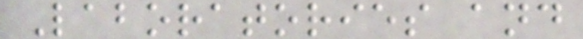Laboratories and
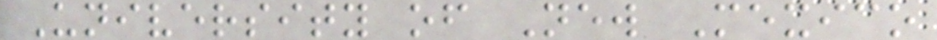University of New Mexico
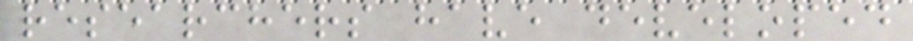researchers have developed
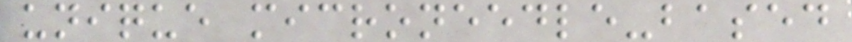unique microneedle-based
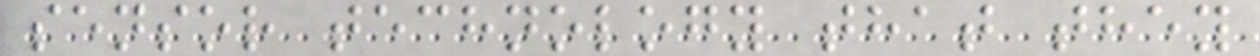sensor technology that they
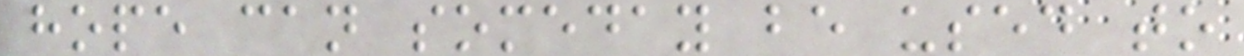hope can someday be used to
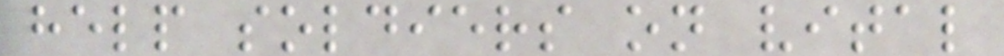help soldiers on vital
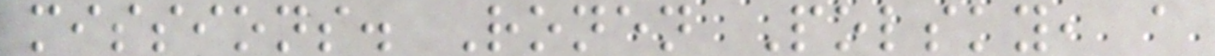missions. Ronen Polsky, a
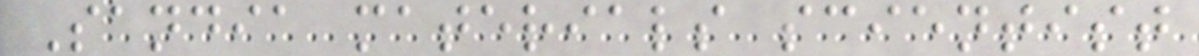Sandia materials scientist
